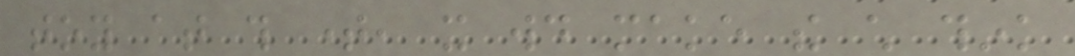toy at this time, it would make the child think
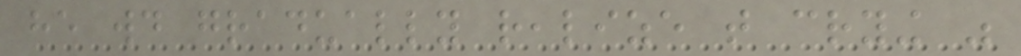he would gradually realize that crying was
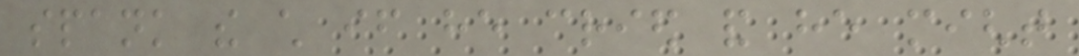spank the child if he cried and he might
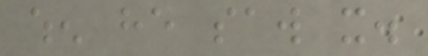when he saw it.
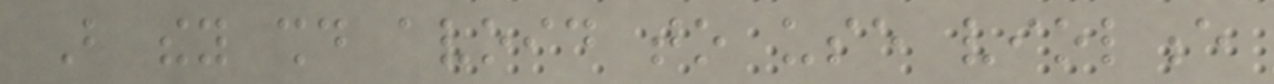But they should avoid to use violence
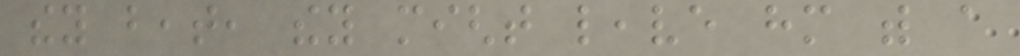they beat, they might leave him with a
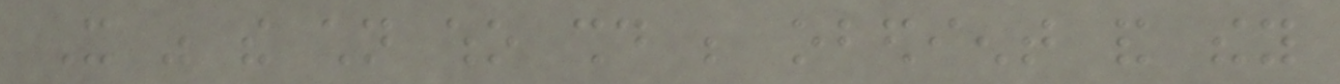It was the children who should be obedient and they
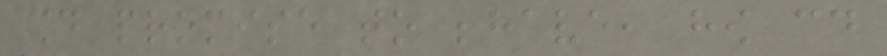should promise to behave, how could
